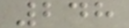248
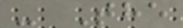- The
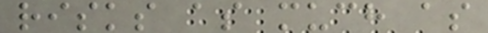risks as much as
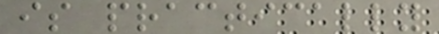is practically
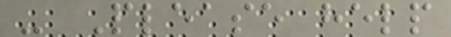- Please help
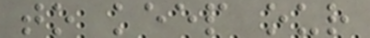to keep our
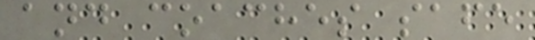and coaches safe
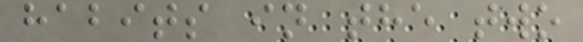habits in the two
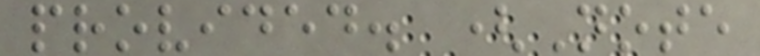provided. (Note
